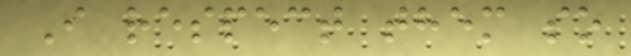I respect them so
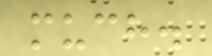much.
